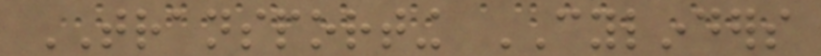TRANSPORTING CYLINDERS
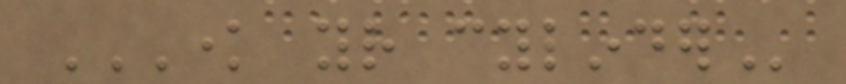KNOW YOUR CYLINDER
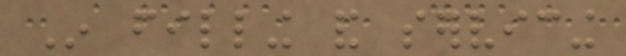In filling and servicing
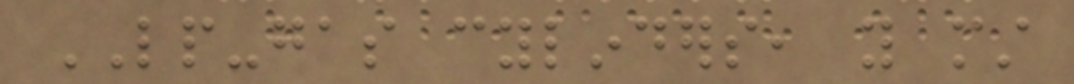LP-gas cylinders, you must
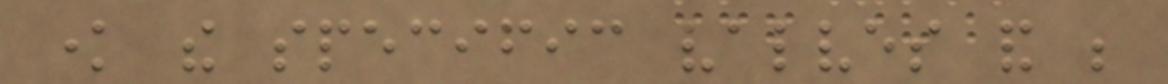know the specific valves and be
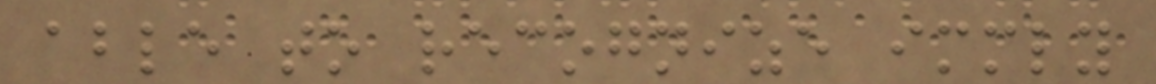able to recognize immediately
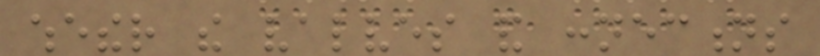whether the valves and connections
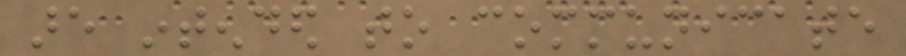are intended to communicate
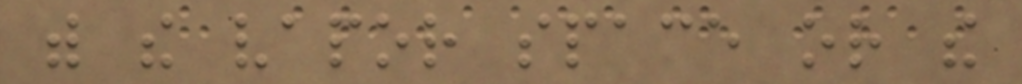with the vapor space or the
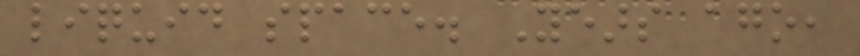liquid space. Years ago,
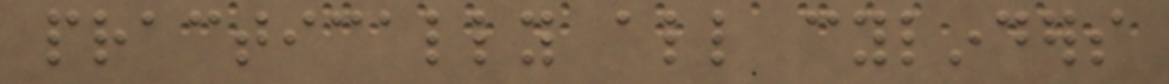practically all cylinders
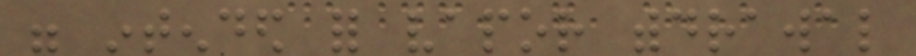were intended for vapor withdrawal
